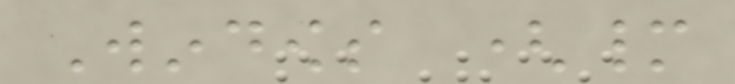Windows (many
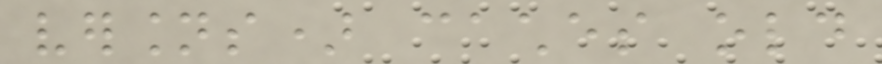versions) caches old
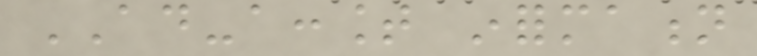AD-account information
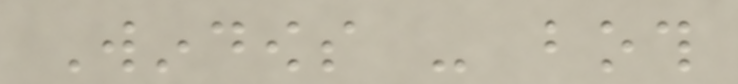Windows - both
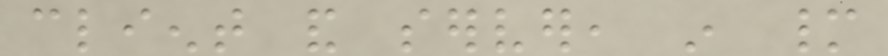client and server, in many
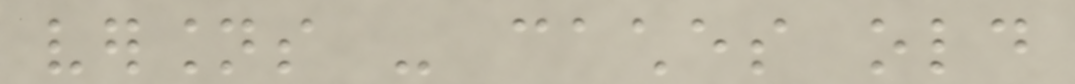versions - caches old
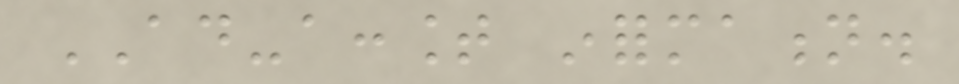AD-account information.
